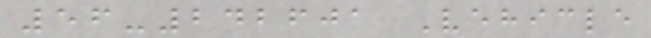56-242601 Vehicle
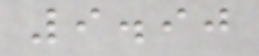9.90
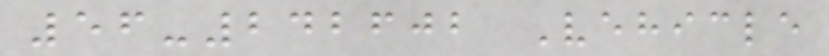56-242602 Vehicle
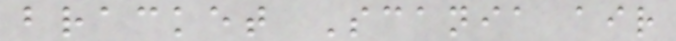bracket Scania air
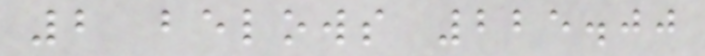2 belows 225.00
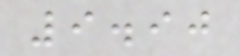9.90
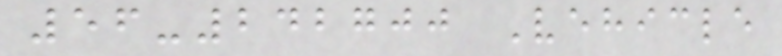56-242700 Vehicle
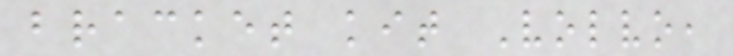bracket kit Volvo,
